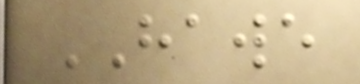HAWE
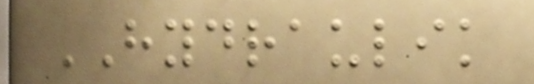HYDRAULIK
